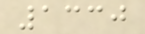1330
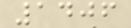1406
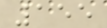155
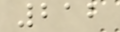212
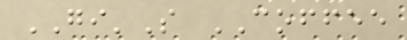GI'S COFFEE
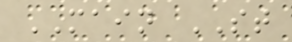MAIN ST
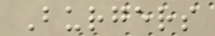Burgers
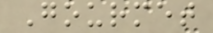Gourmet
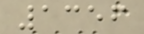1356
